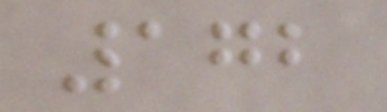172
